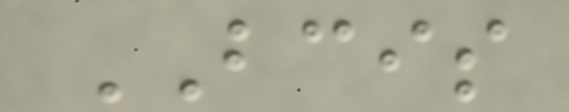BCIS
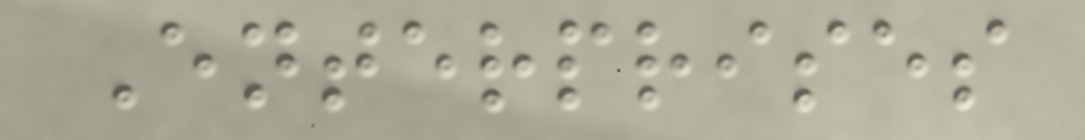Enterprises
